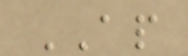AP
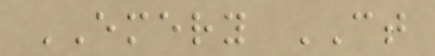EMERY CT
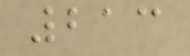213
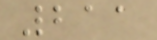211
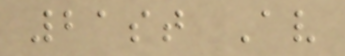21st Av
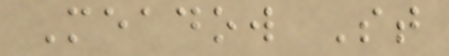Meadow St
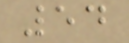54
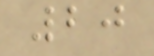20
